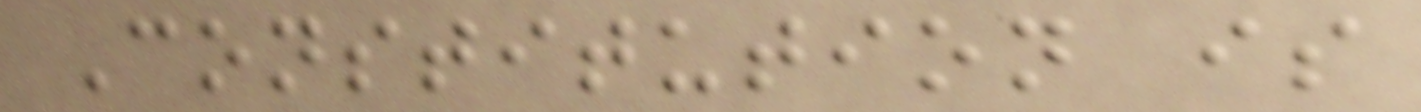Constitution is
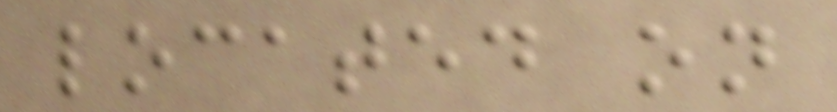located on
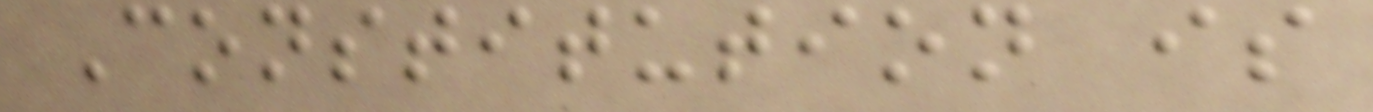Constitution is
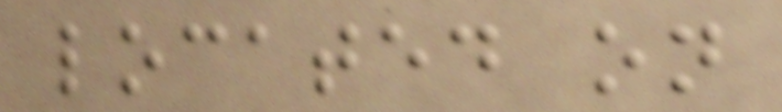located on
